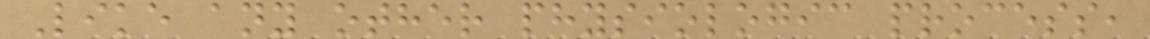Like any other physiologic process,
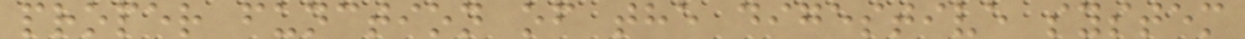proper function of the digestive system
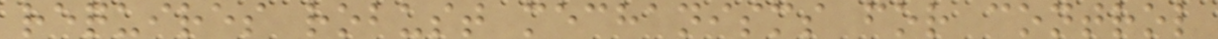requires robust mechanisms for control
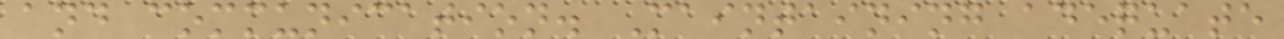and communication. Maintaining adequate
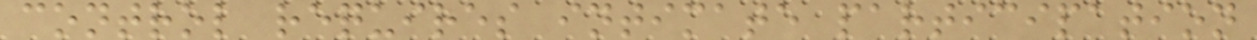control requires intimate participation
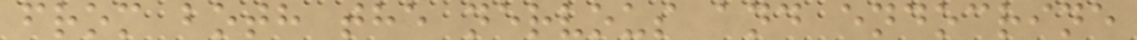from both the nervous and endocrine
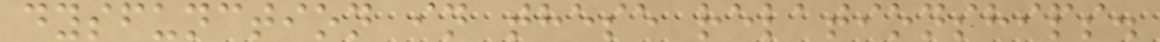dysfunction in these relationships.
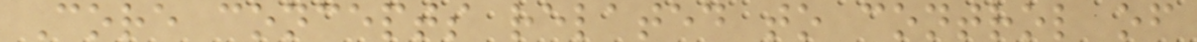Core concepts related to control of
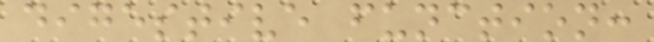digestive function:
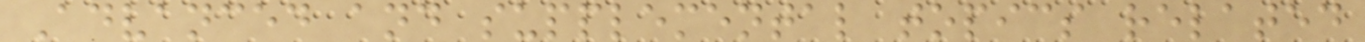Advanced and supplemental topics related
